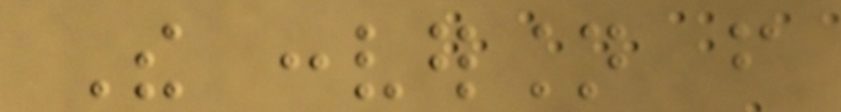The conversion from
